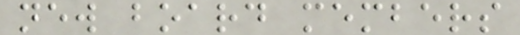new board members
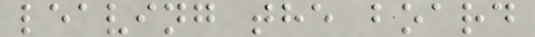leaving the board
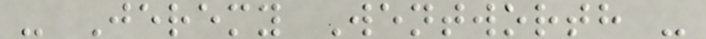- Jeremy Wentworth -
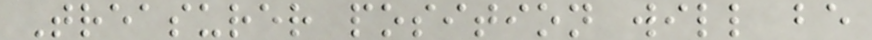Treasurer position will be
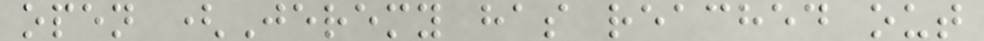open (Jeremy has reached out
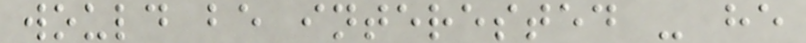would be interested - he
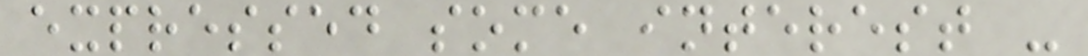expressed some interest -
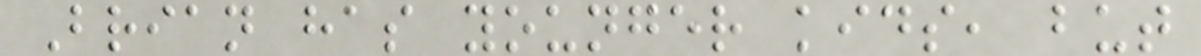Brian has younger kids, but
